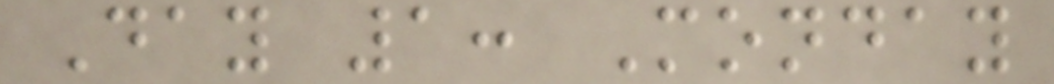Day 1: Monday
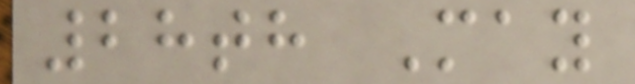28th May
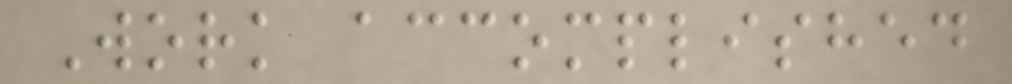Work accomplished
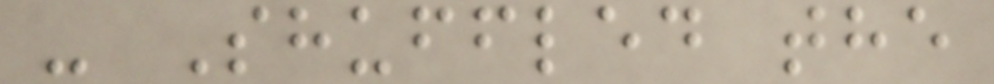- Shuffled the
